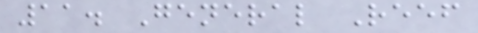11. General Reef
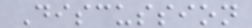Discussion
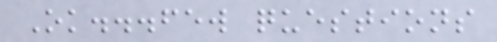Ok...few questions
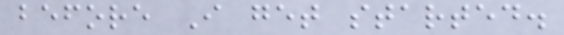before I get started.
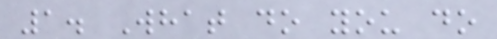1. What do you do
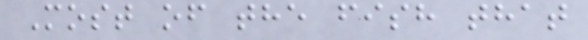Most of the fish that
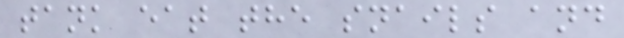tank eat the snails and
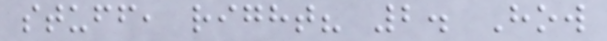stuff, right? 2. How
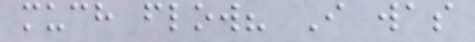much flow? I was
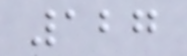127
